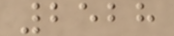2528
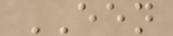EEN
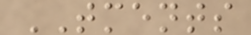TMENTS
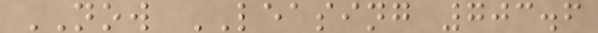NOW LEASING 703.6
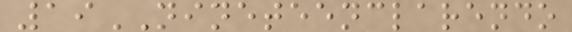19NINETEENCLARENDO
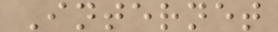Internet
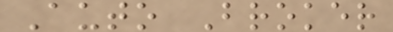Auto Broker
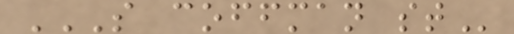S COFFMAN ST
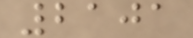2101
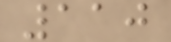110
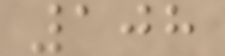108
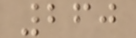260
